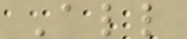All
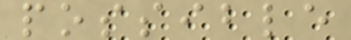possible
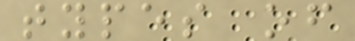types of
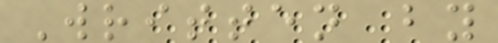Written by
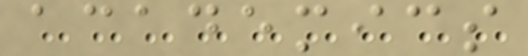academics
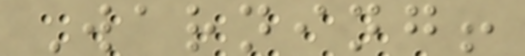Warning!
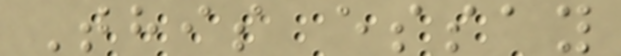This essay
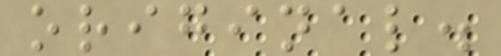original.
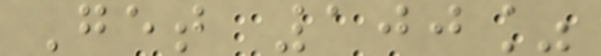Get 100%
